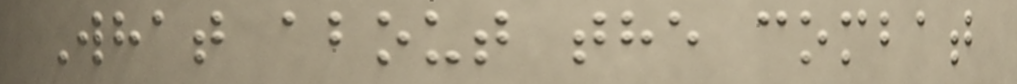What about the combat
